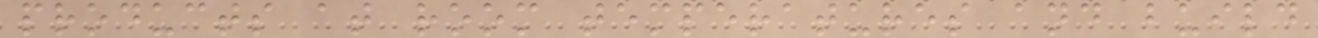products at room temperatures and build
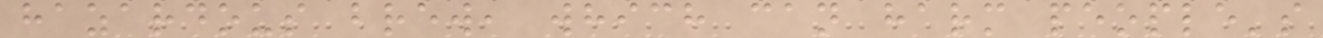hazardous brew, which can harm people's
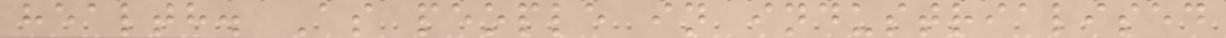health. As people in industrialised
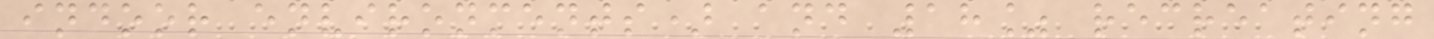indoor environments) and 18% recreating
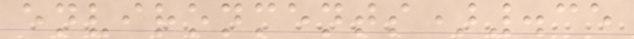environments).35
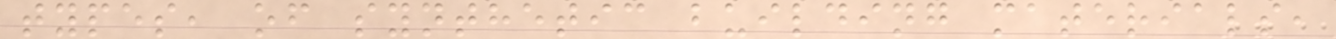types, of synthetic building materials,
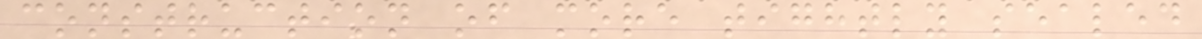construction of more tightly sealed
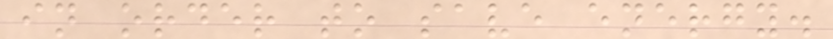in order to save energy.
